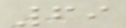69
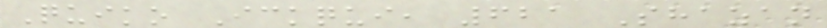Quiko Ickqui, 621 Shazan
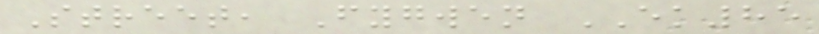Street, Fygwen EK85
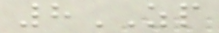8ZP
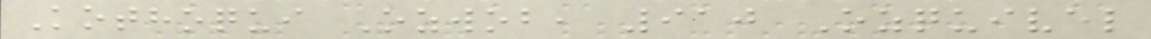Kothoqui Ozwob, 910 Ozquivel
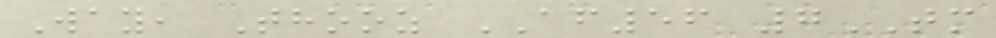Way, Thooz AF56 7TM
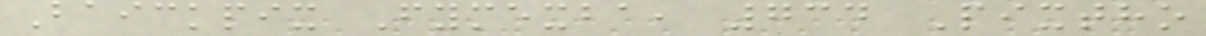Baickpix Fymexba, 734 Pixtho
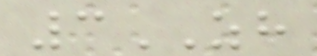3ZH
